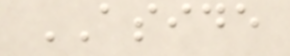ASIDE
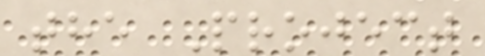the Project
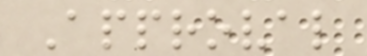Approval
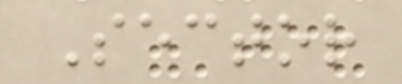Sector
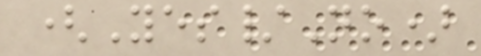(Yes/No)
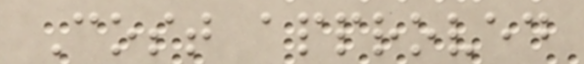Cost approved
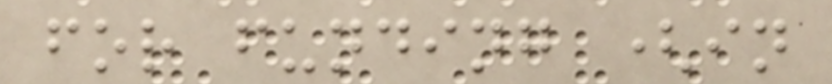for funding (in
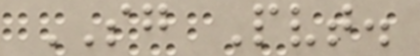SG Pvt.
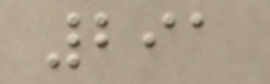291
